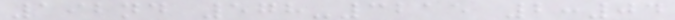192nd 578-3215 2:04
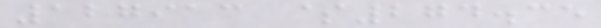127913 $274.35
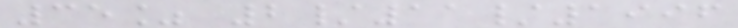35% 2/11/1996
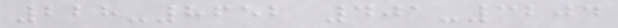228-8652 401-3204
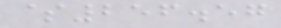$256.57
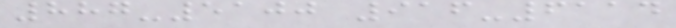887-5100 916-6114
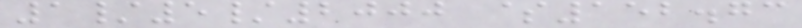1/5/2000 $152.73
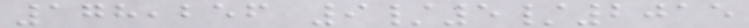178,256 9/5/2015
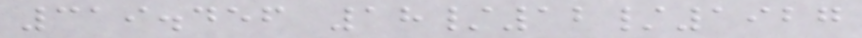319.456 18/12/1927
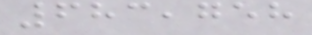683,758
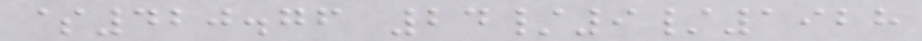$420.76 24/9/1928
